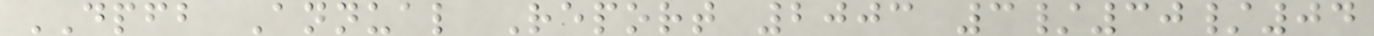DPFB Annual Report 2003 3/30/04
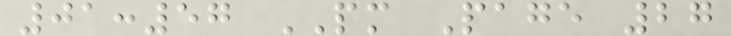01:57 PM Page 27
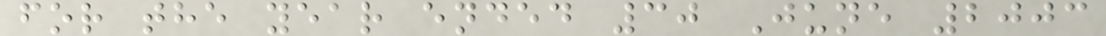for the year ended 30 June 2003
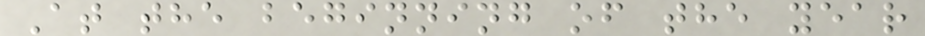At the beginning of the year
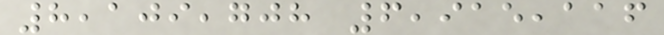8,109,708 6,915,116
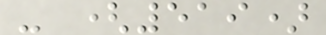- (519)
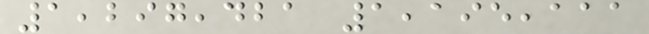1,297,421 1,195,111
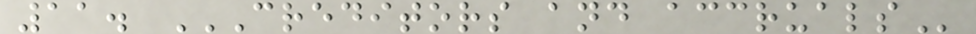11. CREDITORS AND ACCRUALS
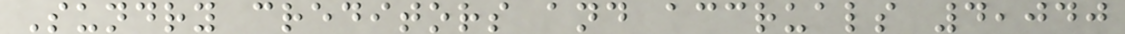Sundry creditors and accruals 4,040
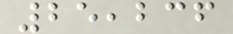25,236
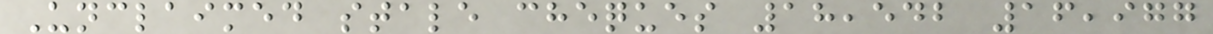Unclaimed stale cheques 18,542 16,977
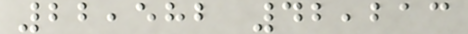22,582 42,213
